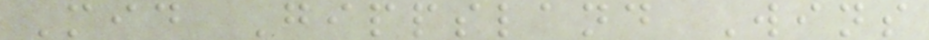Mid Gippsland Wins
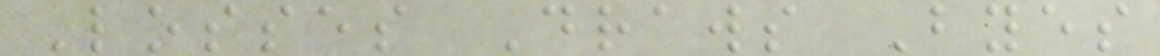Losses Draws Byes
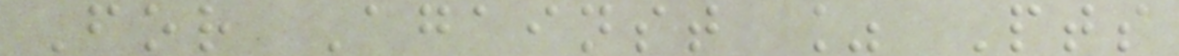For Against % Pts
